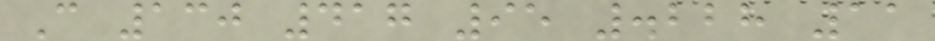C 130 417 95 .228 11
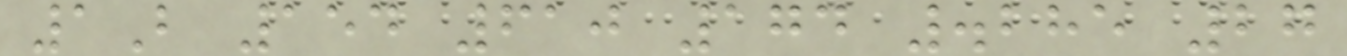1B 154 610 174 .285 27
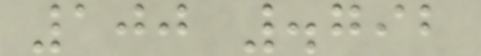100 .792
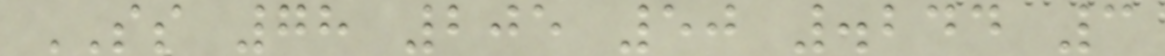SS 78 205 50 .244 3
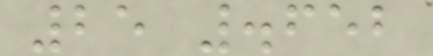25 .652
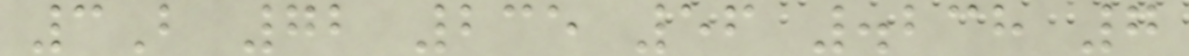3B 72 235 56 .238 7
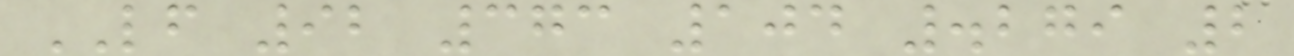LF 92 373 104 .279 2
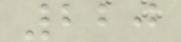220
